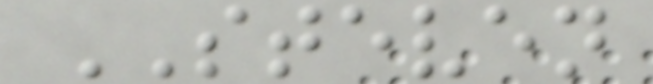STEVEN
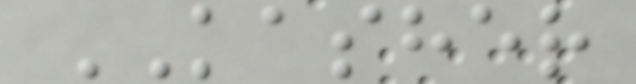KASHER
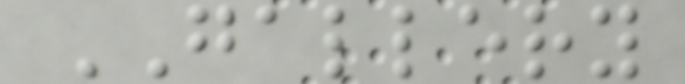GALLERY
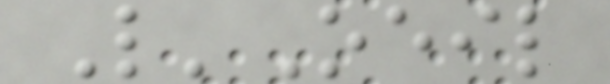L'Oeil
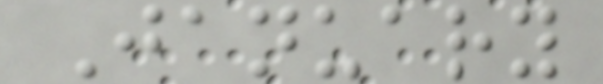January
